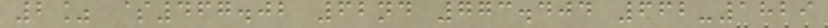2% $467.02 62nd 773.404 662-1829
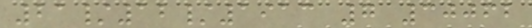21/12/1913 7 30062
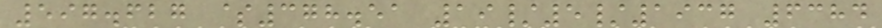597.627 $378.51 19/5/1937 6384
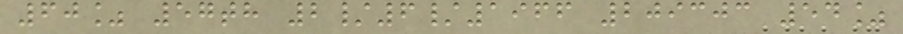60% 57th 2/6/1966 209303 54%
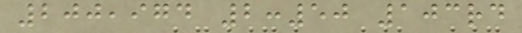200,974 2:50 103rd
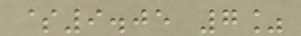$9.05 7%
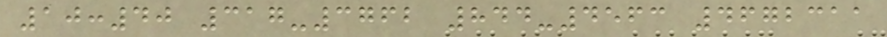10:40 317-3762 844-4563 4672311
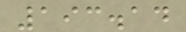193.14
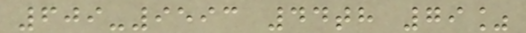609-9593 44th 79%
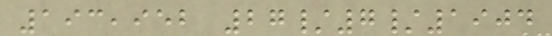193,952 27/7/1904
